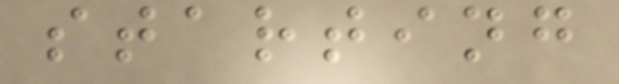starting
